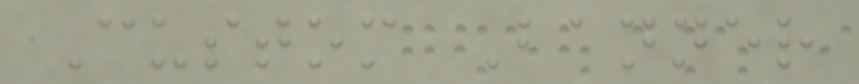Custom Banner
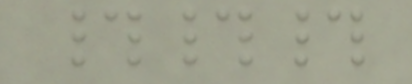###
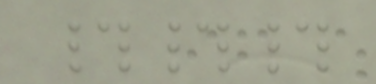###
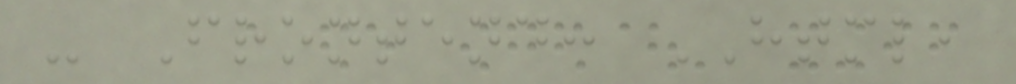- Frontend: HTML,
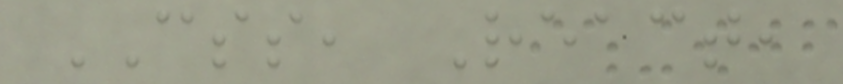CSS, React,
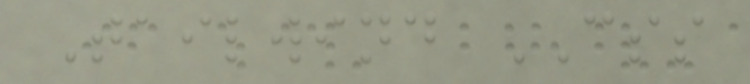Tailwind CSS
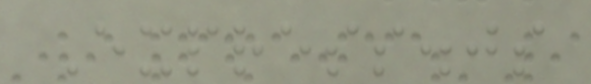Express.js
